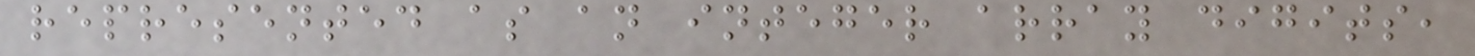represented as an integer array digits,
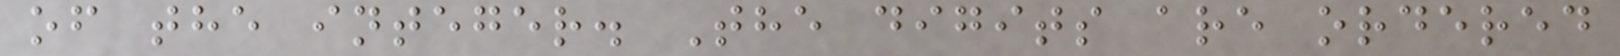of the integer. The digits are ordered
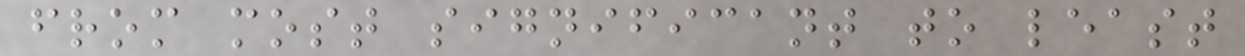from most significant to least
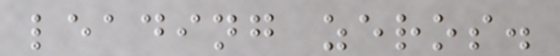leading zeros.
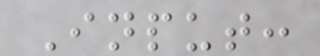Input:
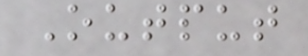Output
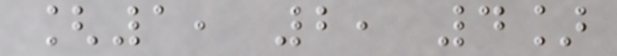[1, 2, 4]
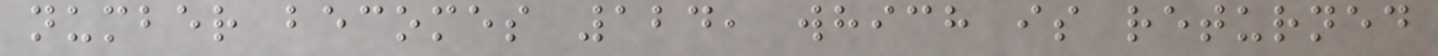number becomes 124, which is returned
